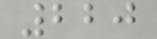220
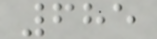685
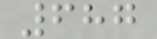687
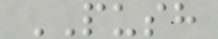PUSH
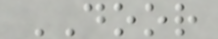DOOR
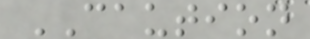CAUTION
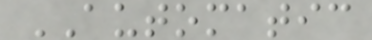AUTOMATIC
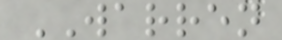WARREN
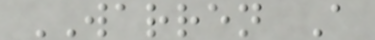WARREN A
